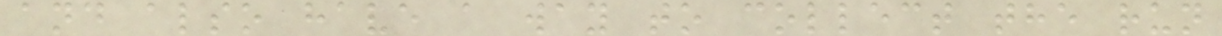and also have a way to collect the run
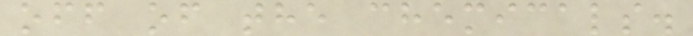off of the chemicals.
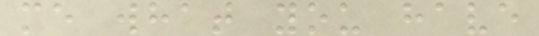me what you have
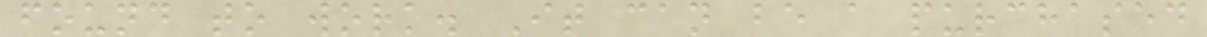found to work. It can be a purchased
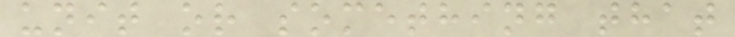unit or something that
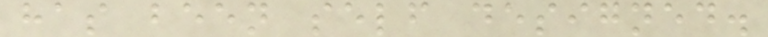has been self designed.
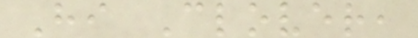Hi Clover,
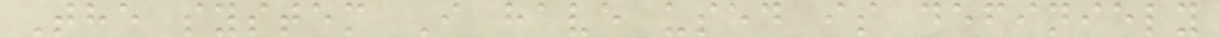The system I have used is definiely
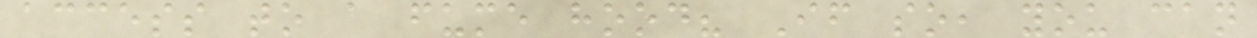access to a fume hood? If so, you can
